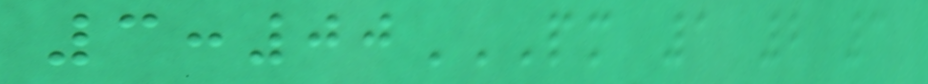3:00PM 1 2 3
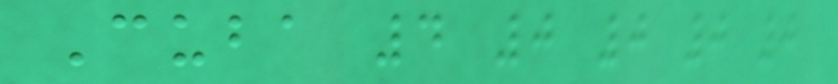Cuba 4 0 0 0 0
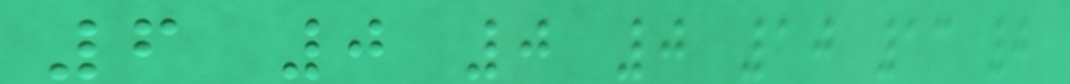6 0 0 0 10 13 0
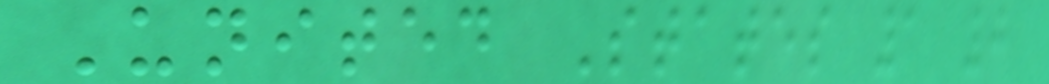United States 1 0
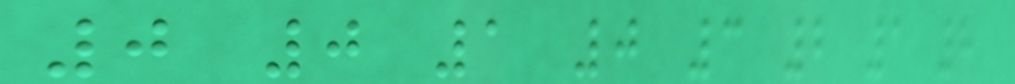0 0 1 0 3 2 1 8
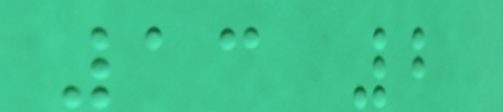13 2
